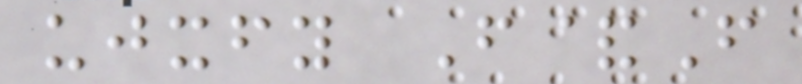ujxfy F&F
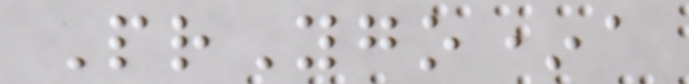PrYgo*a
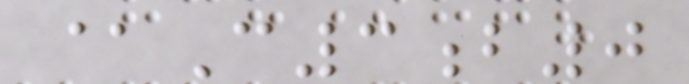@C3b0
